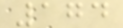174
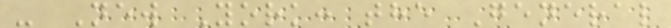- New York: the General
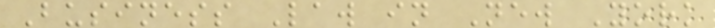Business Law in New York
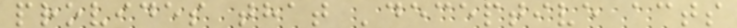provides that 'deceptive acts
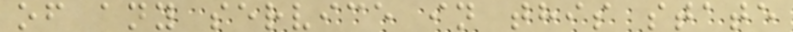of any service in this state
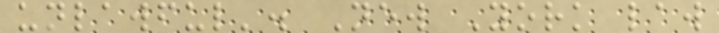unlawful'. New York law
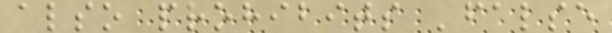also prohibits 'false
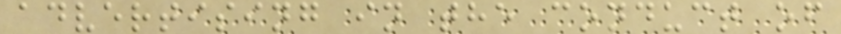advertising in the conduct of
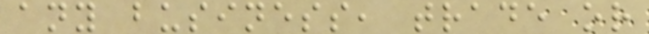any business, trade or
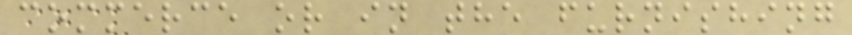commerce or in the furnishing
